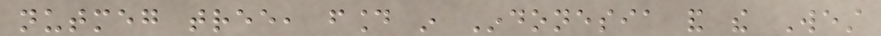nutmeg tree, found in Indonesia and the West
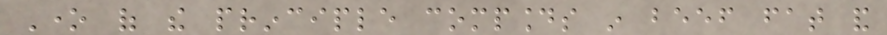One of the principle compounds in beef fat and
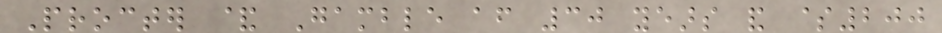Procter & Gamble after 30 years and $200
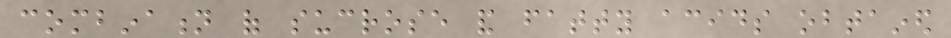combination of sucrose and fatty acids obtained
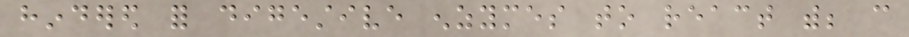hindered for digestive enzymes to react with; can
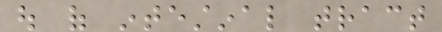out of intestinal tract
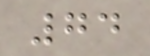74
